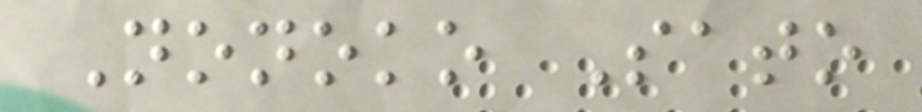Nonoko Sato
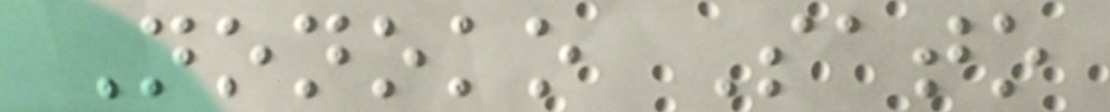Nonoko Sato
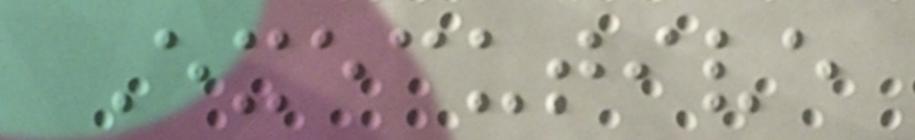Executive
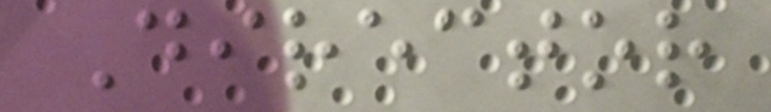Director
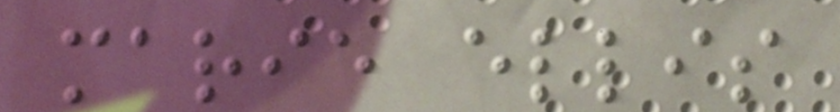marie ellis
